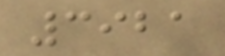3921
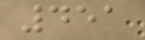451
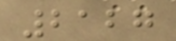2127
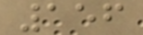156
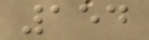154
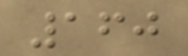160
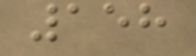158
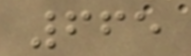665
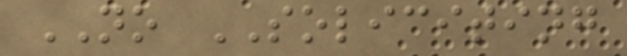NO SOLICITING
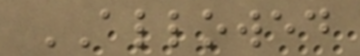ALLOWED
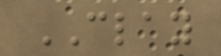CLAY
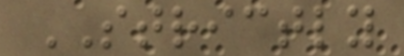STRICTLY
